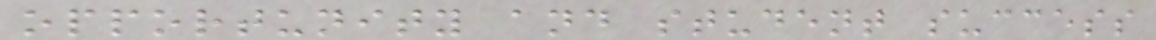opportunity and student success
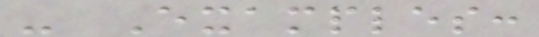- Examples:
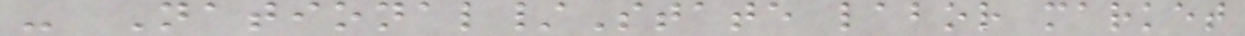- National/State labor market
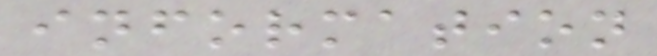information
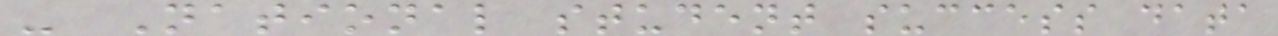- National student success data
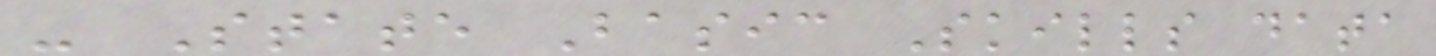- State Basic Skills data
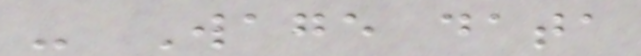- Wage data
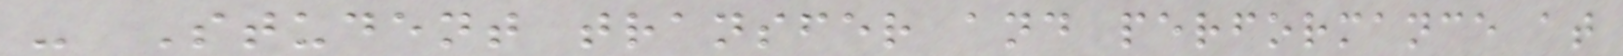- Student transfer and performance at
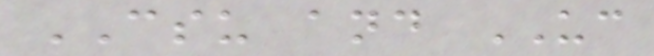CSU and UC
